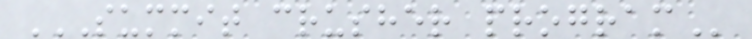SUMMIT CRUSHER PROGRAM
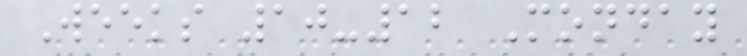Weeks 10-12 Monday
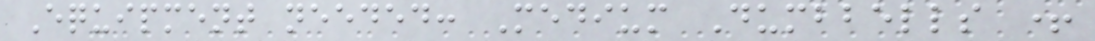Equipment needed: Medium Dumbbells +
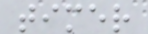timer
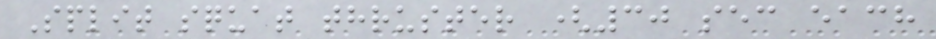Split squat thruster (30 sec each
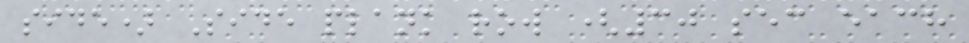side) Side plank row (30 sec each
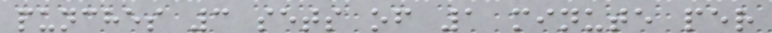punches 3 sets of 1 minute per
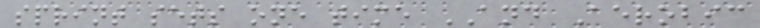sprint sets one time AND Aerobic
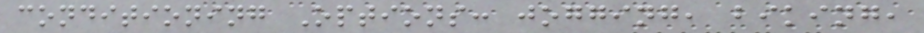conditioning Options: jogging, biking,
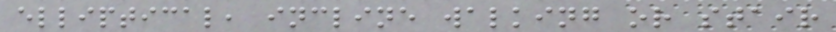elliptical, incline walking or stair
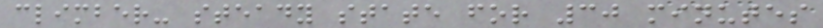climber- steady state for 30 minutes
